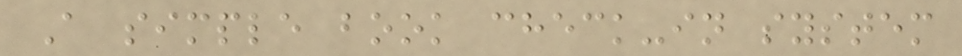A simple book check-in system
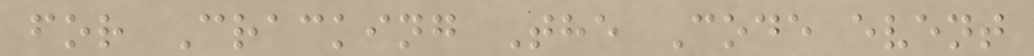for Cracking The Code event
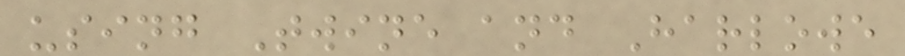using Twine and Harlowe
